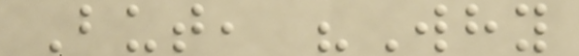But, "Why
